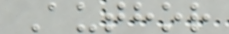Author
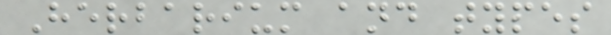Herbarium and types
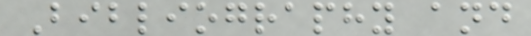Bibliography and
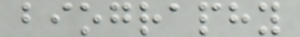biography
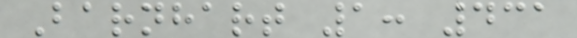Barnhart 1: 431
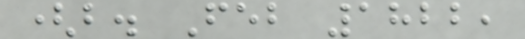(b. Feb 1822,
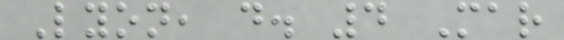Lyon, d. 4 Mar
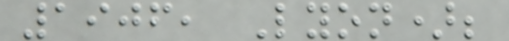1906, Lyon);
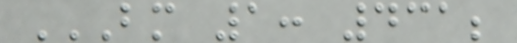BM 1: 431;
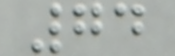74
